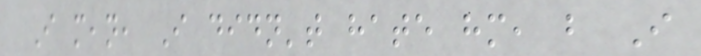I mean, I didn't hate him, but I
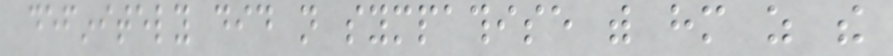definitely did not sympathise with him as the
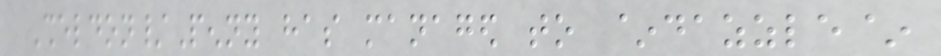Sheldon/Penny has managed to ~dazzle~
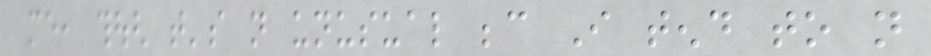me, though that's not unusual because I tend to not
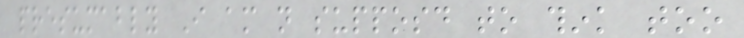presumably I am not supposd to think too
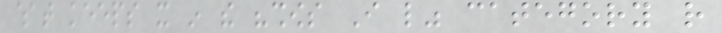what keeps it in the "shows I like" category rather
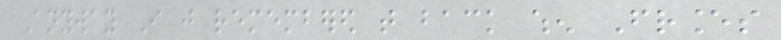Anyway I just remembered that back when Frances
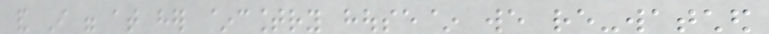and I were at her ~country house~ we re-watched
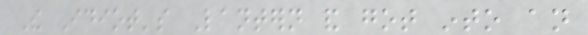The Idiot's Lantern and got into an
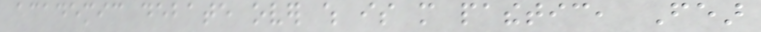academic debate over which is more pathetic, Fear
